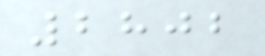2802
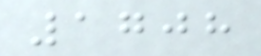1708
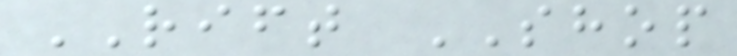RIFT SHOP
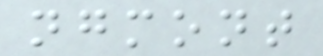ngmont
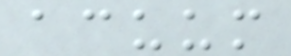acuum
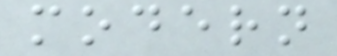modern
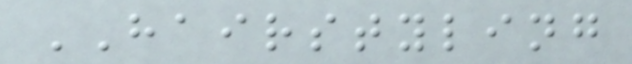HAIRSTYLING
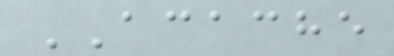ACACHE
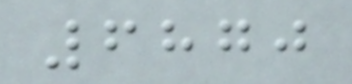6870
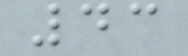43
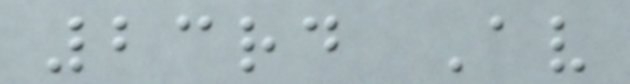23rd Av
